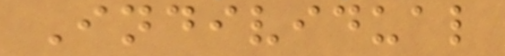Individual
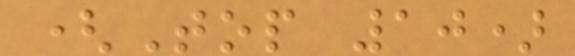(Top 10)
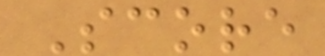Score
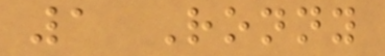1 Ronny
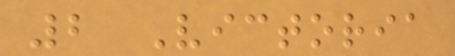2 Victoria
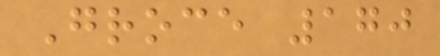Groce 170
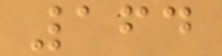164
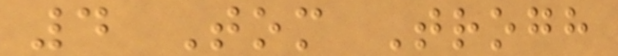4 Tom Trogh
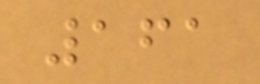161
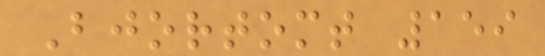Bjortomt 159
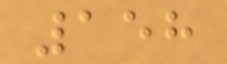158
